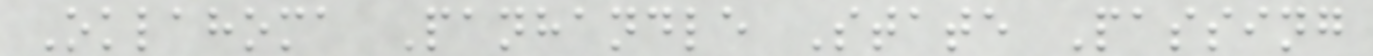Oklahoma Panhandle State Passing
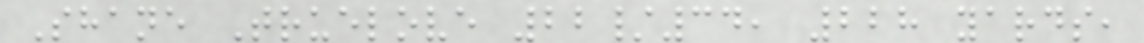Shane Truelove 22/34, 228 yards,
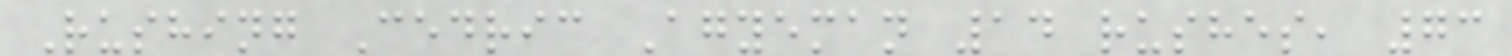Rushing Cedric Agyeman 14 rushes, 73
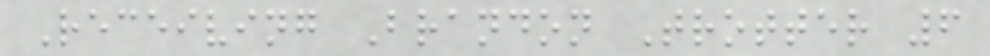Receiving Brandon Trotter 6
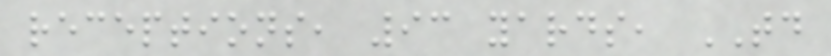receptions, 93 yards, TD
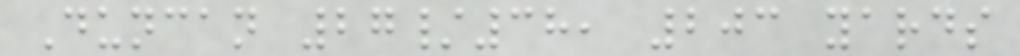Duncan 27/38, 203 yards
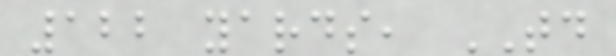122 yards, TD
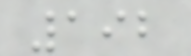192
